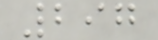297
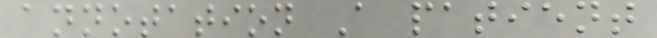annotation A patient
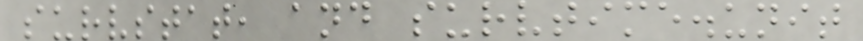survstat, and survtime.unit
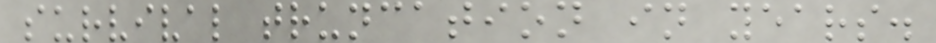survival truncation in years.
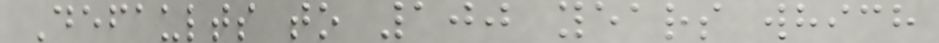Defaults to 100 years which
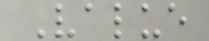Value
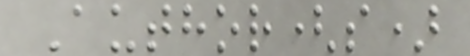Author(s)
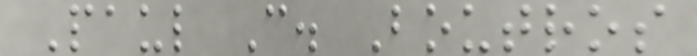Paul C. Boutros
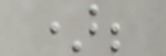);
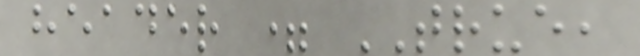header = TRUE,
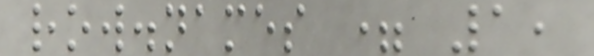row.names = 1,
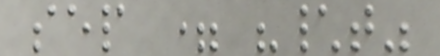sep = "\t"
